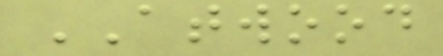ATWOOD
